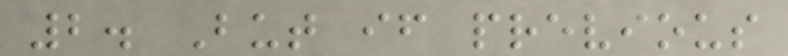2. But if previous
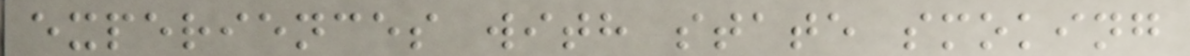experiences with state smoking
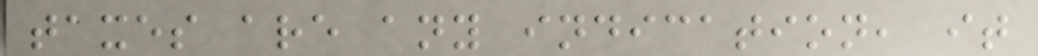taxes are any indication, it
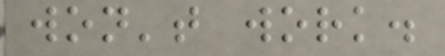won't work.
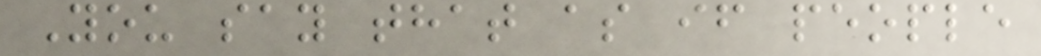You say that as if people
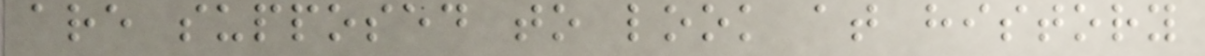are supposed to look at history
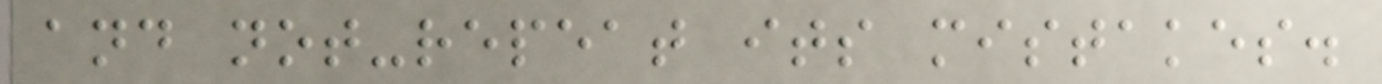and not-repeat its mistakes.
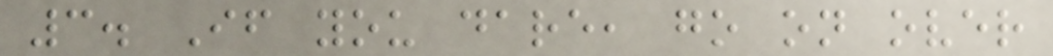3. If you dare, go on over
